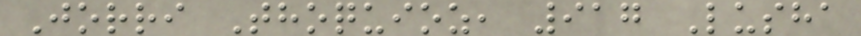Jorri Thoquioz, 917 Lusha
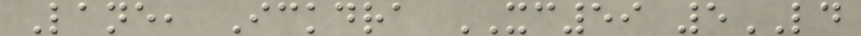Lane, Ickdra XC59 5LD
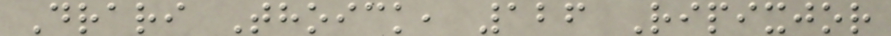Drari Thoick, 126 Ripixjor
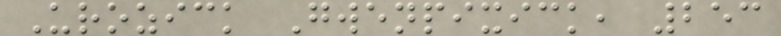Urozick Gwenpixick, 253
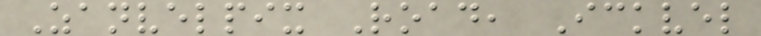Zanvelpix Road, Ickvel
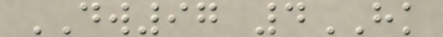DW97 4HK
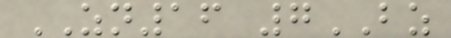ZN16 7BZ
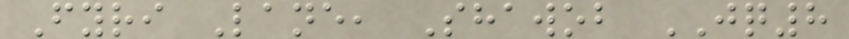Fyri Lane, Shawob JQ8
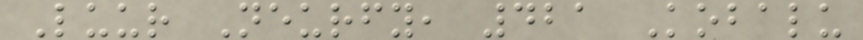Luur Neurfy, 421 Kobalu
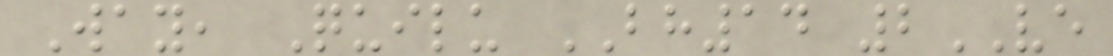Way, Quilu BH14 2VE
